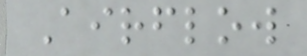Airflow
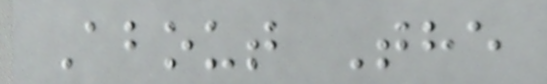About The
